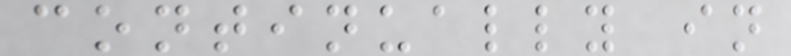continually in
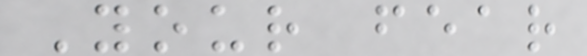Your fear
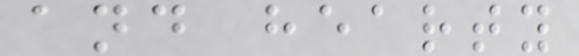and hearty
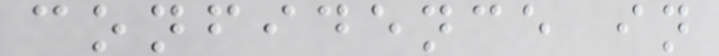confidence in
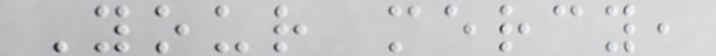Your mercy,
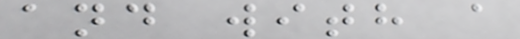and with a
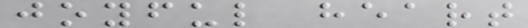joyful heart
